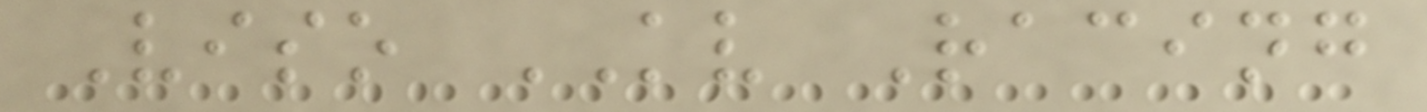Viso KV Racing
